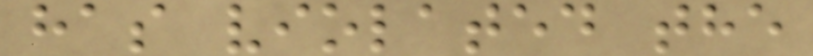has violated the
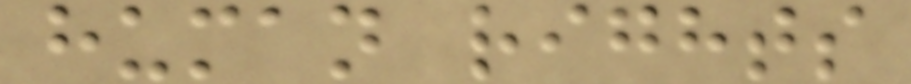human rights
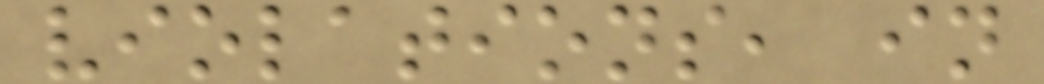violations, in
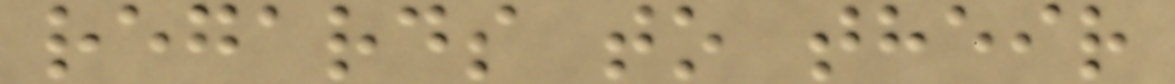regards to their
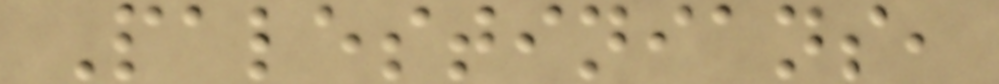Palestinians,
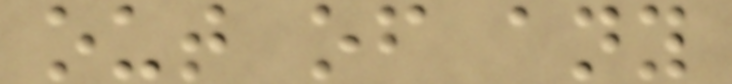out of any
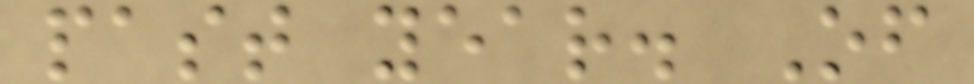past year. Of
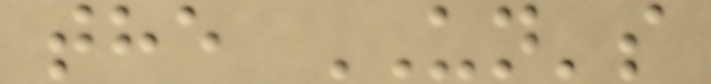the UN's
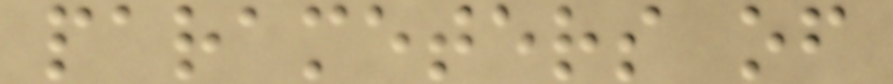parameters of
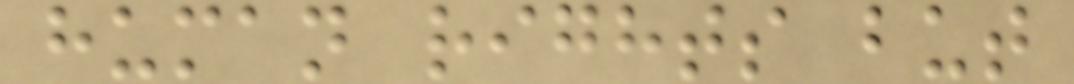human rights but
